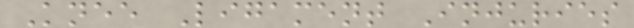Knee Ligament Injuries
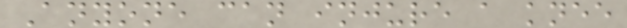Anyone can injure a knee
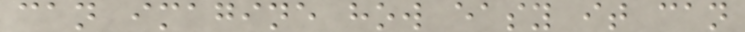can imagine how easy it can
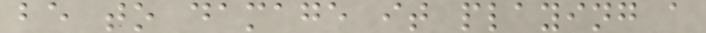be to damage it playing a
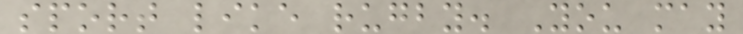sport like rugby. You may
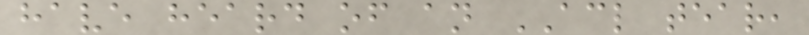have heard of an ACL tear,
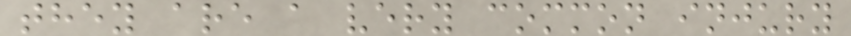they are a very common injury
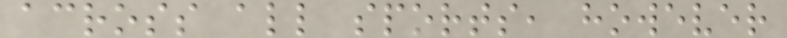across all sports, however
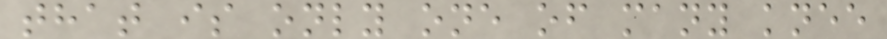that is only one of many knee
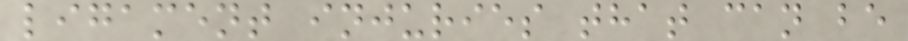ligament injuries that can be
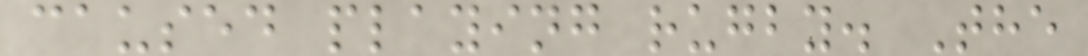caused playing rugby. The
